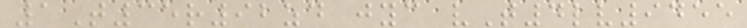1T35r92zd jyc vT4lv9455
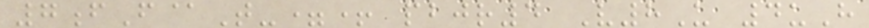7fF@T-=+ pbjr4 V8U 4uH
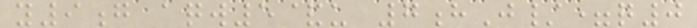y9g aqw5&u 7hJ/=q0
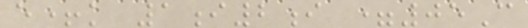e+k 1i2i =05C
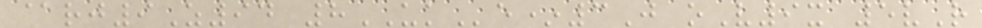@rj9Z94 8UKe*3J oV9x 5vR
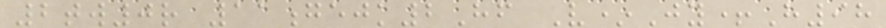2tw0r 11gejk2Hf V*Jy+H98
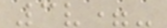3v=-
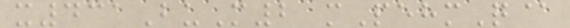x431BuM2 mPehmQ@
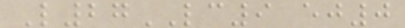L27LC9 ej0
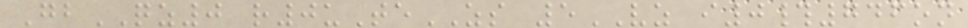GbQZ0 r0uTeZS 5VZ i0#746on
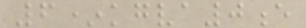6*kgva0e
